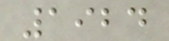1924
